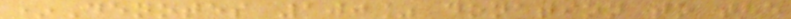*Denotes 100% donation to the
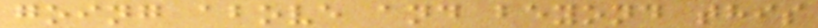going above and beyond this
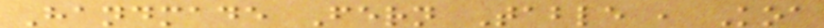Handmade Fern Table , Koa
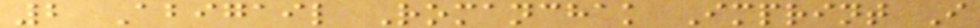2 Abigail Romanchak Imprint I
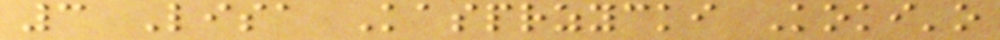3 Lisa Kasprzycki Koki'o
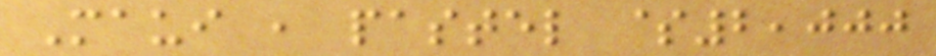Maui , pastel $2,000
